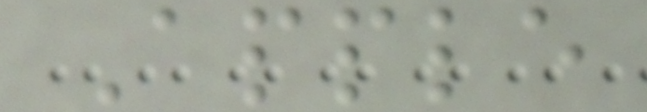Apple
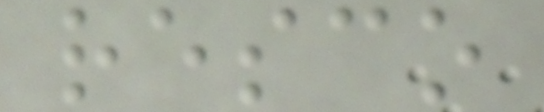resco
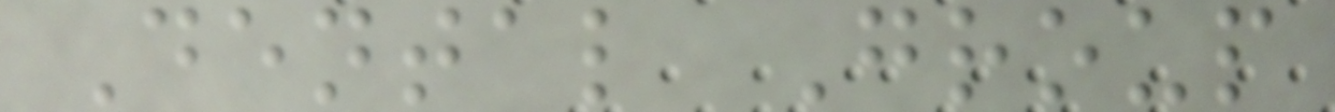Dental Group
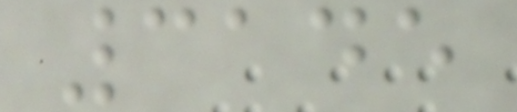3145
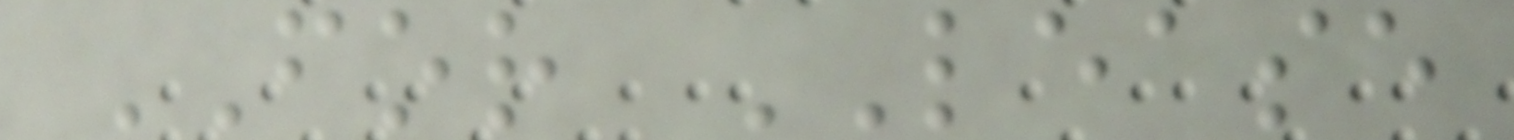FOR LEASE
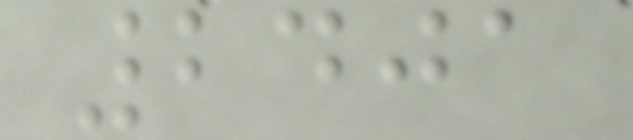2401
